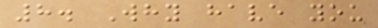8. Why have you
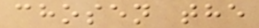chosen the
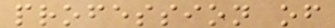profession of
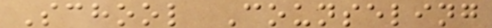School Counseling
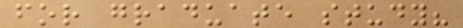for graduate study?
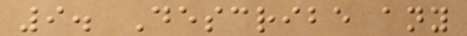9. Describe any
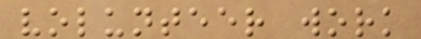volunteer work
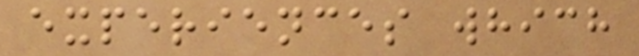experiences which
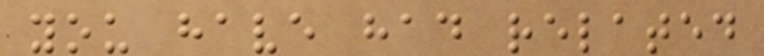you have had related
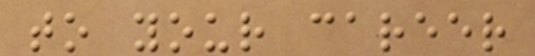to your career
